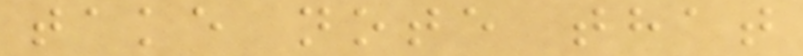take note that
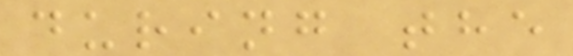during the
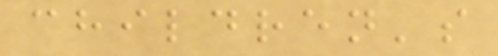children's
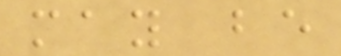may be
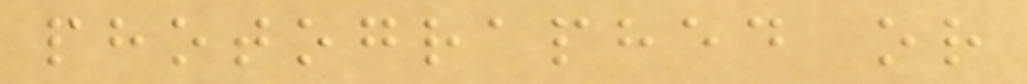photographed or
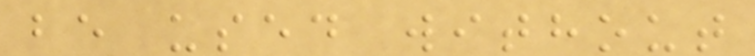be used without
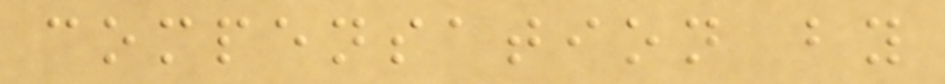compensation by
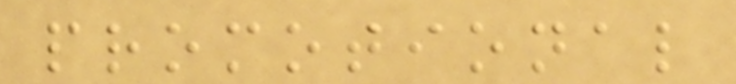promotional
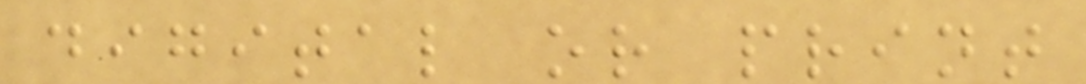digital or print
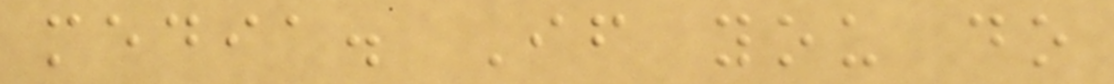media. If you do
